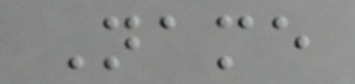Name
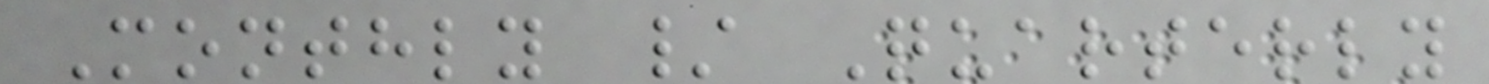Monthly / Quarterly
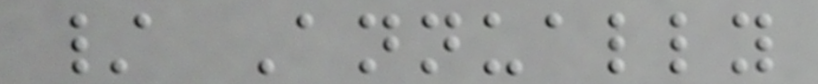/ Annually
